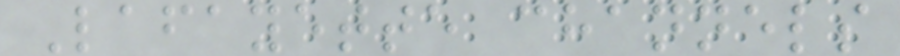Lafayette channels
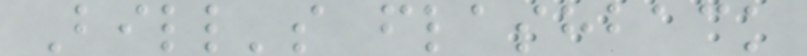Bill's flashback
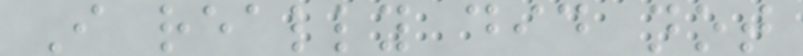I really did not
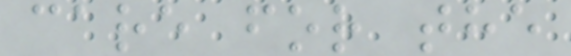care for the
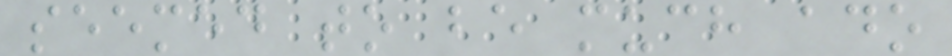seemed to be much ado
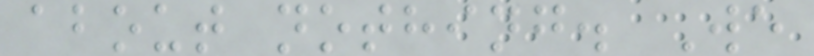about nothing. We
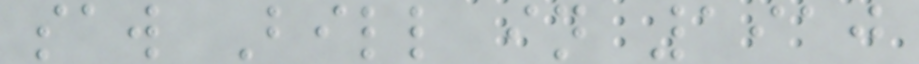saw Bill in 1910
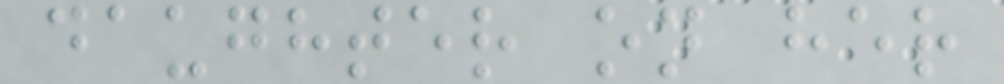daughter on her
